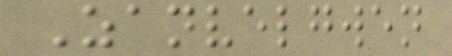Zanvelgwen
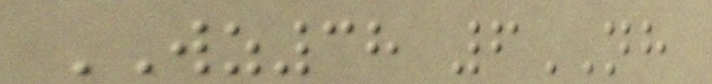WZ38 6NH
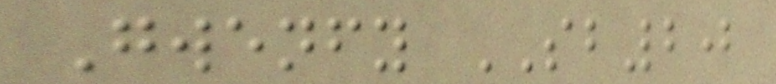Gwenfy SB20
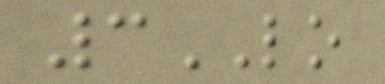3LO
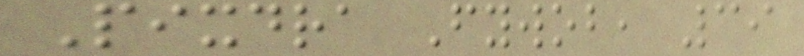Pixdra Fywob, 39
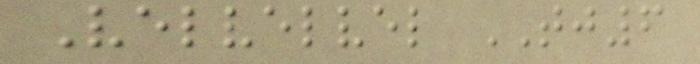Velvelvel TJ6
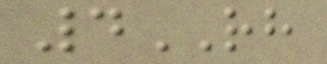4RH
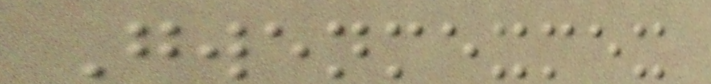Gwenmexmex
